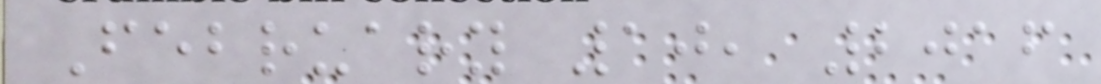February 10, 2016
